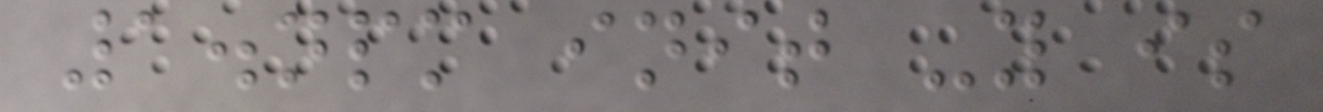1.npm init -y is
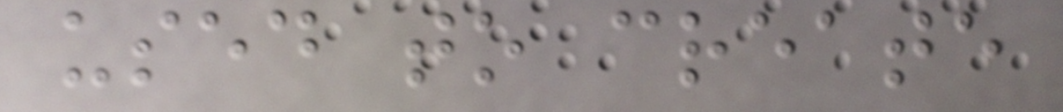used to create
